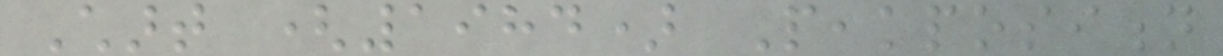Chart (1984) Peakposition
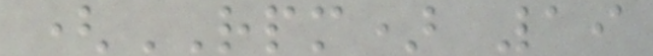(RPM) 19
